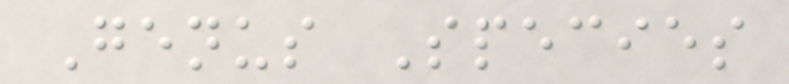Genus Species
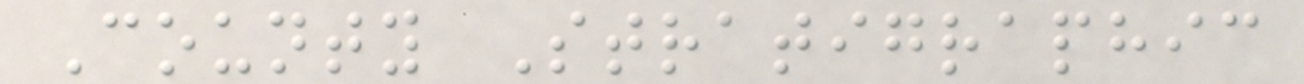County Stratigraphic
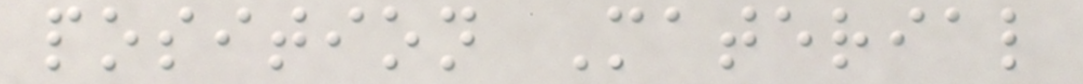position Material
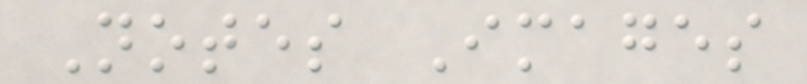Notes Images
